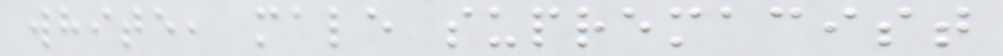white, male supremacist
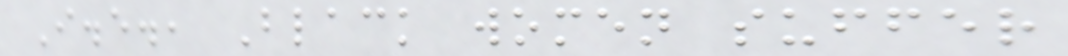I.e., Black women suffer
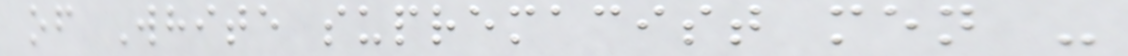of White supremacist men -
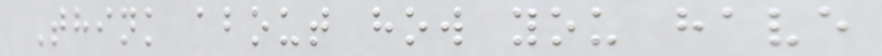Think about how you have
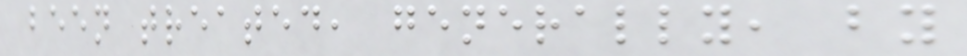been treated, generally, by
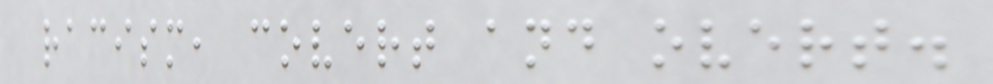racism, covert and overt.
